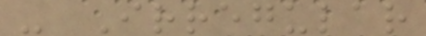- Irregular
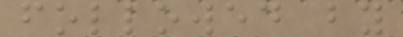followed by
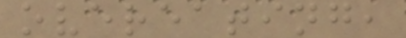overeating,
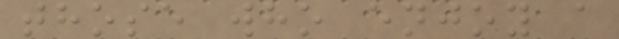those who enjoy a
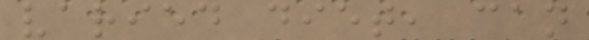varied diet, can
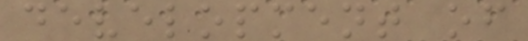development of
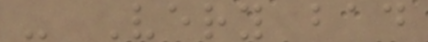- Very bad
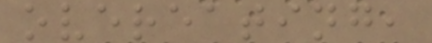overeating,
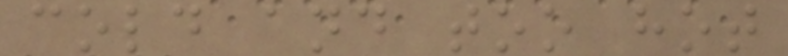cold and too hot
